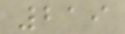219
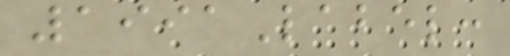1991Label:
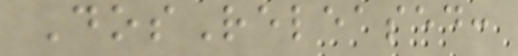DosReleased:
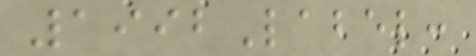1992Label:
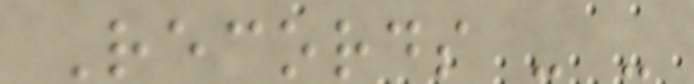Records - -
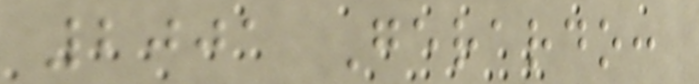2001 Gerardo:
